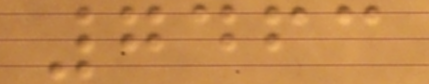7463
